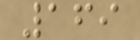169
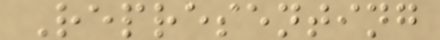Representing
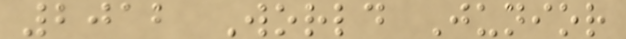2012 World Junior
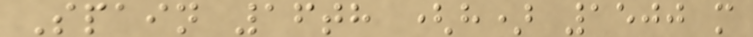Spain 16th (h) 1500 m
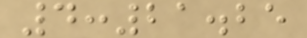4:21.25
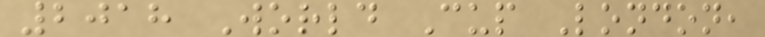2018 World Cup London,
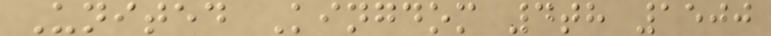United Kingdom 4th 1500
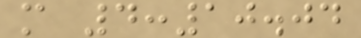m 4:10.04
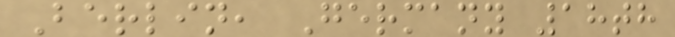Berlin, Germany 18th
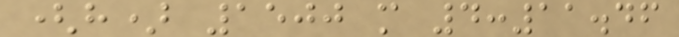(h) 1500 m 4:11.46
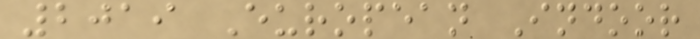2019 European Indoor
